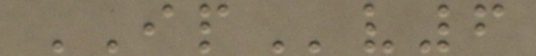IPv6
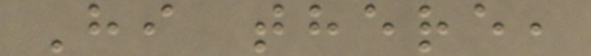Hi there,
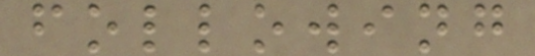following
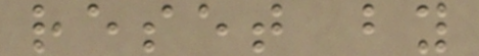reset by
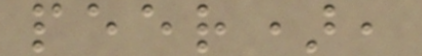peer),
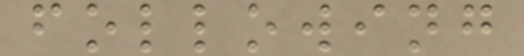following
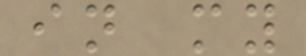in my
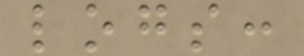logs:
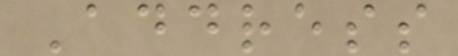Address
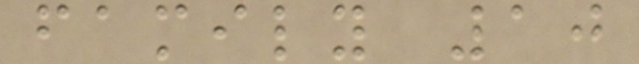family 10
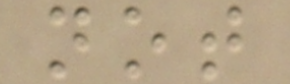not
